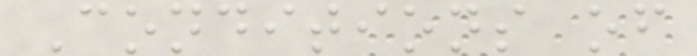Conditions of
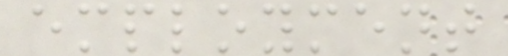employment
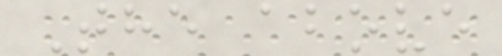The above
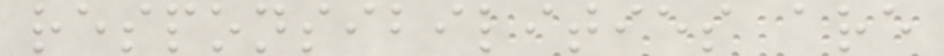responsibilities are
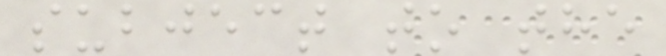subject to the
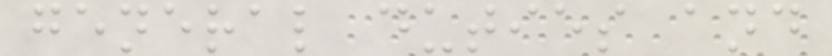general duties and
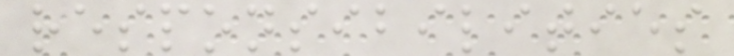responsibilities
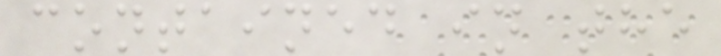contained in the
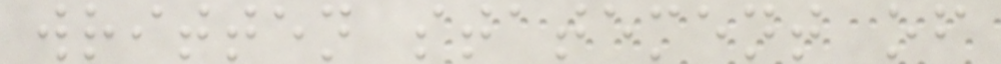written statement of
